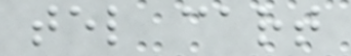tel cart
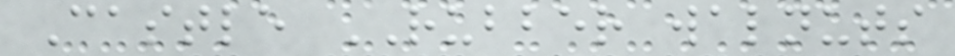Castle RUBBER walnuts
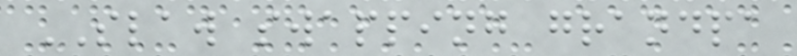SLAW swapping grandpa
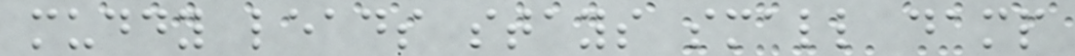muddy leads stays small damp
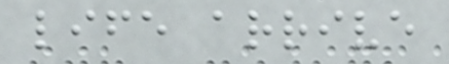life arrive
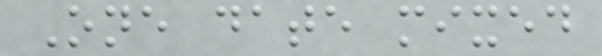One date mixed
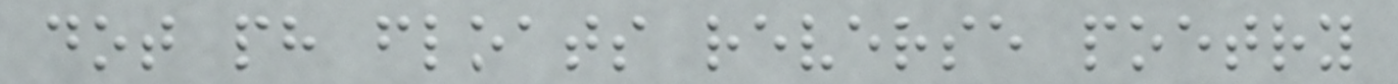dot ph floats reverse poetry
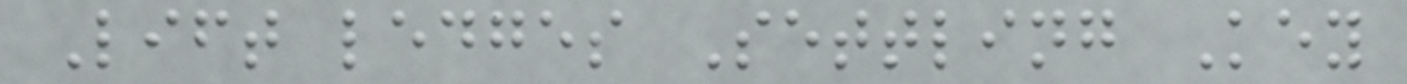Lift ledges Settling Key
